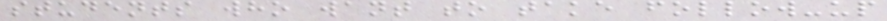students who want to take follow-up
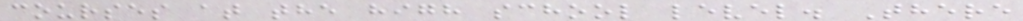courses at the high school level. There
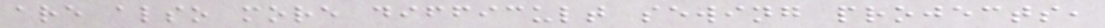are also more difficult sewing projects,
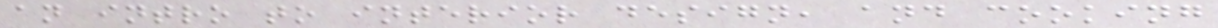an intro to interior design, and cooking
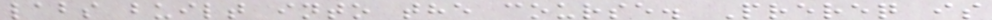labs built into the course. Prereq is
